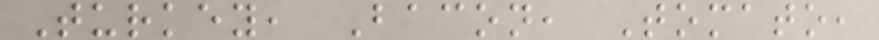Turkey, Bacon, Tomato,
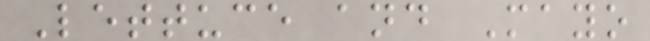Lettuce and Mayo
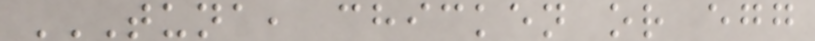TUNA, CHICKEN OR EGG
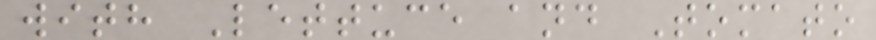with Lettuce and Tomato
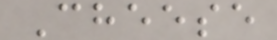Cheese
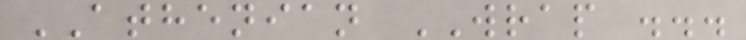ATHENIAN WRAP ...
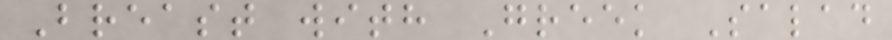Breast with Greek Salad
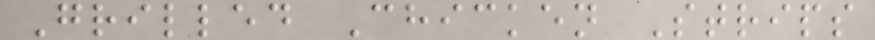Grilled Chicken Strips
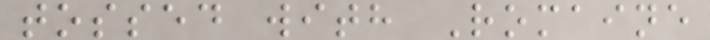tossed with Romaine
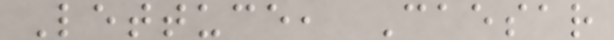Lettuce, Caesar
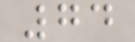74
